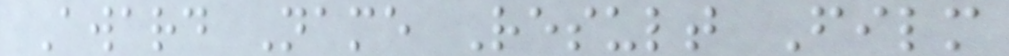Award Name Result Film
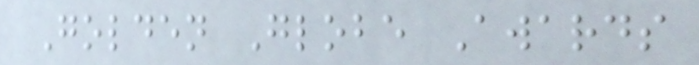Golden Globe Awards
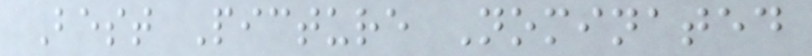Best Picture Nominated
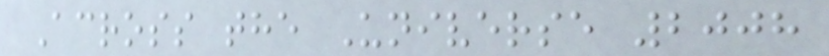Across the Universe 2008
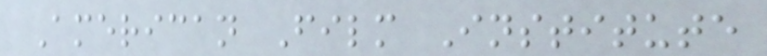American Film Institute
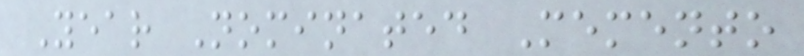Year Nominated Memento
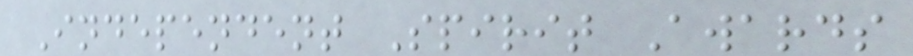Independent Spirit Awards
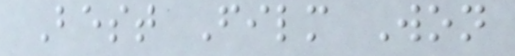Best Film Won
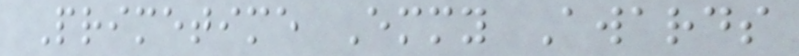Primetime Emmy Awards
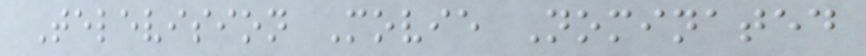Television Movie Nominated
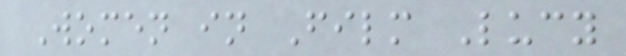Women in Film Lucy
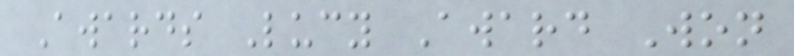Awards Lucy Award Won
